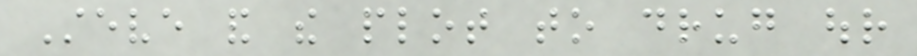Steve and the plot to drug our
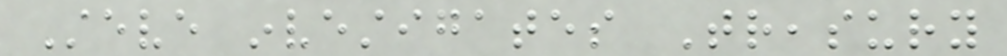Steve investigates Treasury
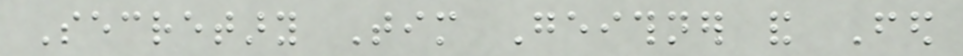Secretary Tim Geithner and Fed
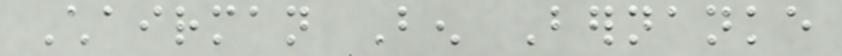Chairman Ben Bernanke
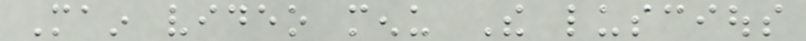Main video menu The luscious
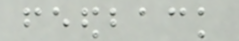feedback
